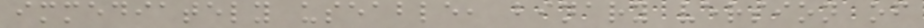immediately useable, binary version of
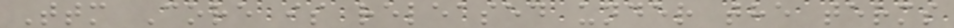Ttm Core is released under the terms
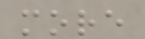more
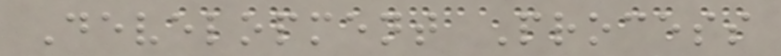Development Process
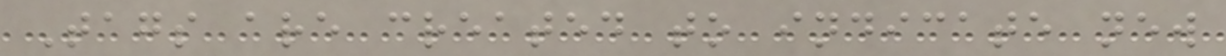Tags are created to indicate new
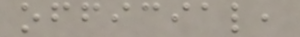official,
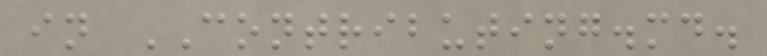in CONTRIBUTING.md.
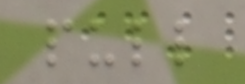pull
